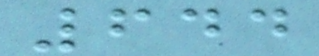644
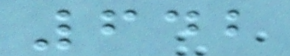642
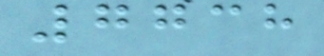7738
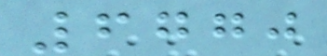6770
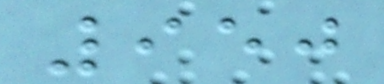950
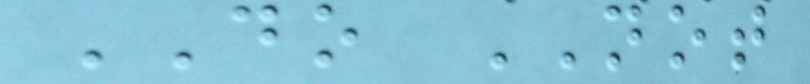DO NOT
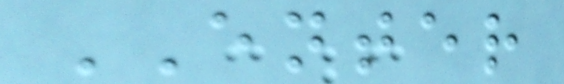ENTER
